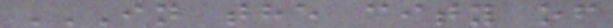IN THE CITY OF
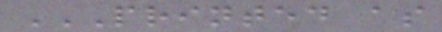PRINTED AS
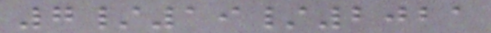7/19/2021
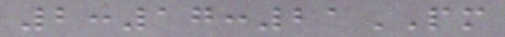2:17:21PM
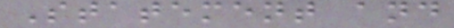Statement and
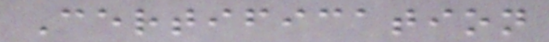Certification
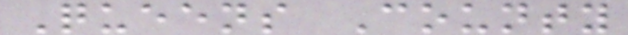Queens County
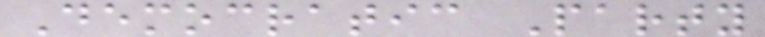Democratic Party
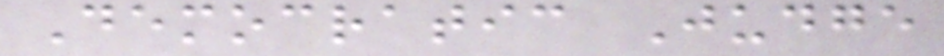Democratic Judge
